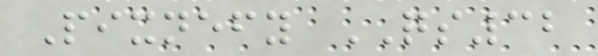Pixnefy QS32
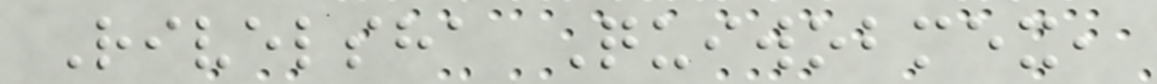Rivelsha Quiwobmex,
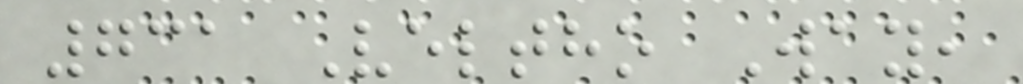731 Veltho Way,
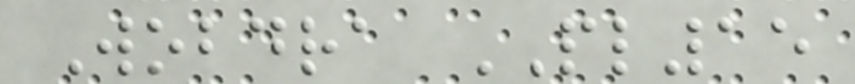Wobdra PL15
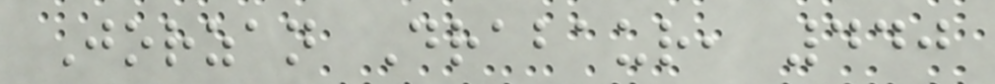Jorzan Drabaur, 440
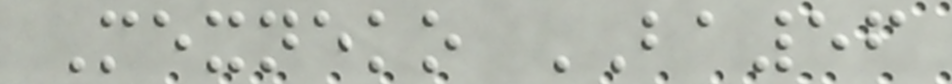Mexneko BA56
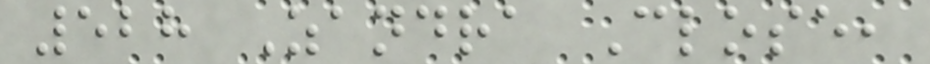528 Zandra Close,
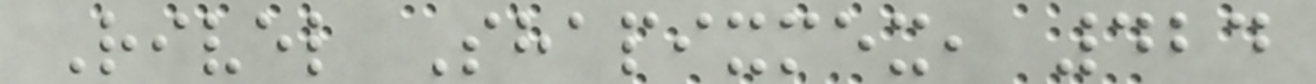Rivel Shapixmex, 424
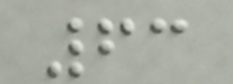63
